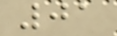01
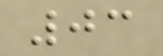03
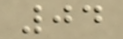04
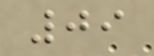09
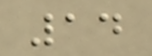14
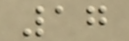17
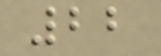22
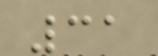31
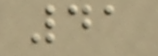41
